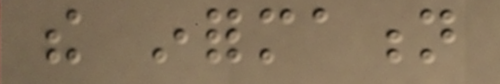the information
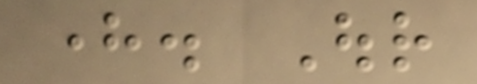here. Our
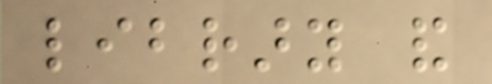library and
